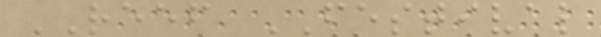REEF FESTIVAL
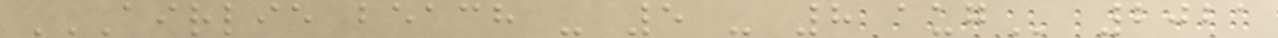AIRLIE BEACH - 5 - 8 AUG 2021
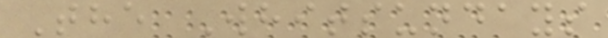The Whitsundays
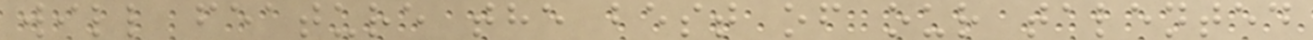will feature the best of our talented
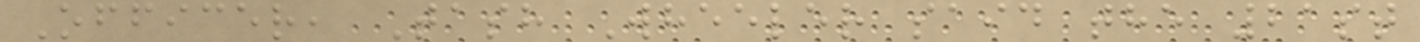Officer, Tash Wheeler said the 21st
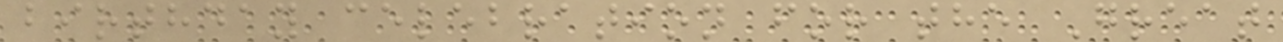birthday celebration for the Great
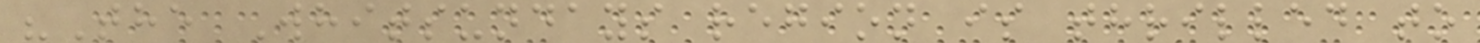"The Whitsundays region is thrilled to
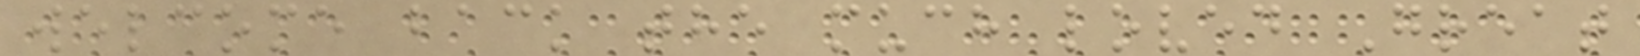welcome back the much loved Great
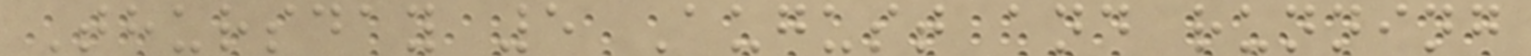Thursday 5 August and running
